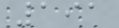191
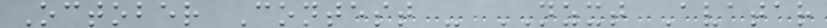October Contest - NZXT Avatar
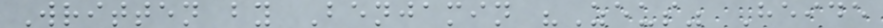Written by Benjamin "Zeus" Heide
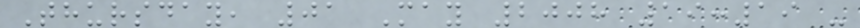Thursday, 01 May 2008 19:19 -
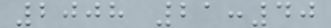2008 21:40
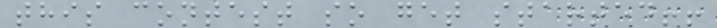this contest so get started!!
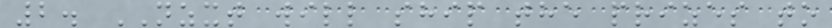2. NZXT will ship the prizes to
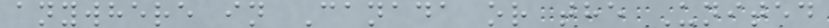anywhere in Canada or the United
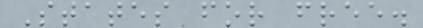States for free.
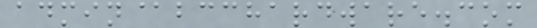admin@bcchardware.com
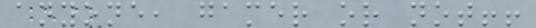anyone, gamer or not!!
